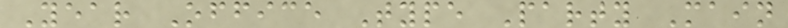Year Office Type Party Main
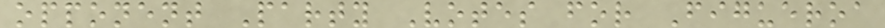opponent Party Votes for Figueroa
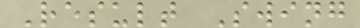Result Swing
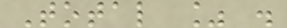Total % .
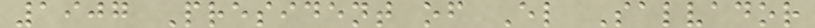1907 President of El Salvador
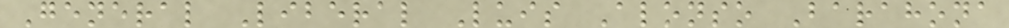General Liberal Luis Alonso Barahona
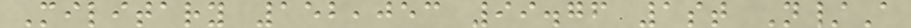Military 152,053 99.76 1st N/A
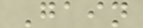Gain
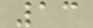13
